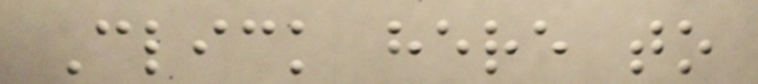Click here to
